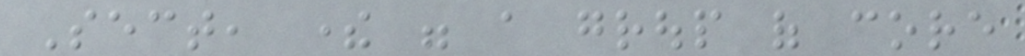Sect, there were a group of core
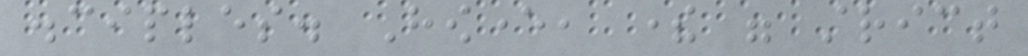disciples. However, there were strict
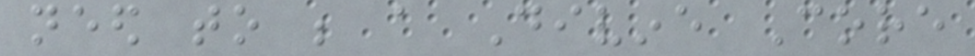need to be a Divine Core
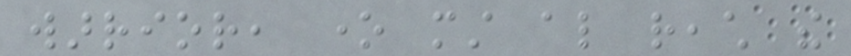warrior, one must also reach the
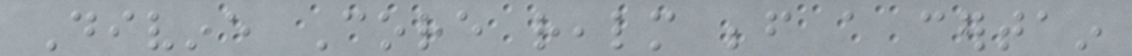Divine Core realm before a certain
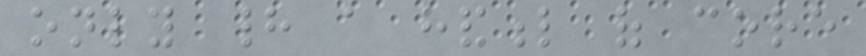only had a handful of core
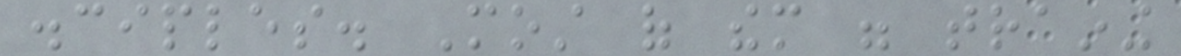disciples. Most of them were training
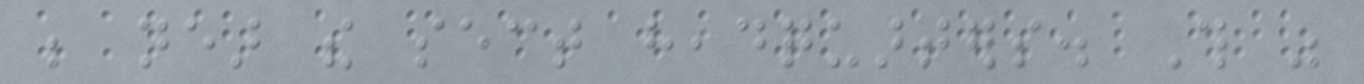be near the sect headquarters. This was
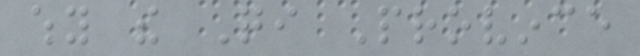why the Qi Province
